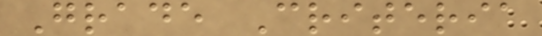Grade Criteria
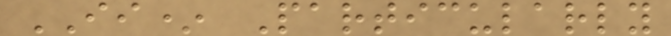II* Particularly
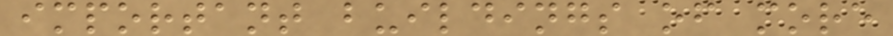important buildings of more
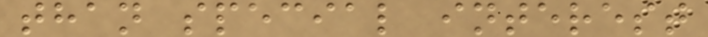than special interest
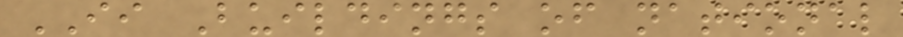II Buildings of national
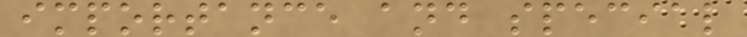importance and special
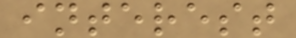interest
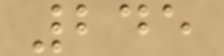245
